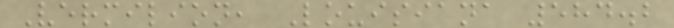Vermilion, Louisiana 584.2
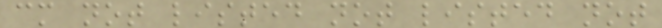cm not listed not listed not
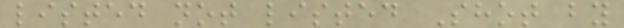listed not listed Shot by
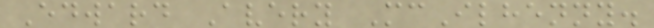Edward Avery McIlhenny.
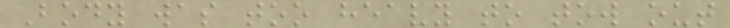Body was too heavy to tow out
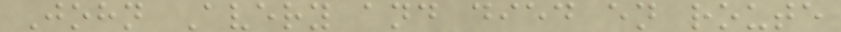John Avery and died en route
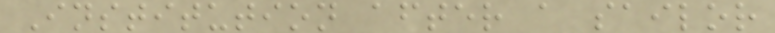Institution after a sailor
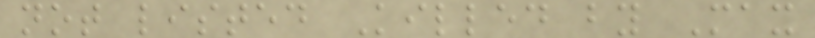not listed Killed by Max
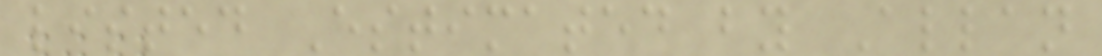listed Estimated by Allan
